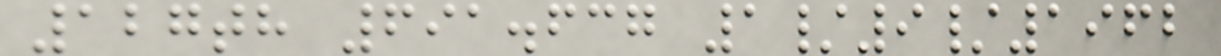127th 691.637 1/9/1962
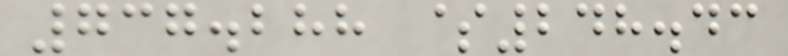737.288 $248.43
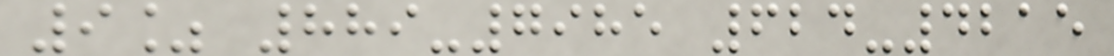9% 889-7985 624-4215
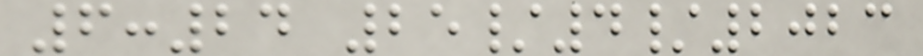6:24 25/4/2023
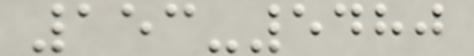153-5480
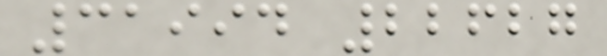31994 22627
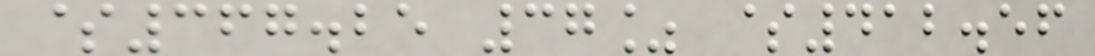$367.25 37% $412.56
